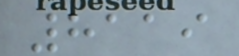8119
